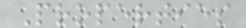Properties
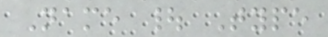Name | Type
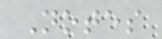Notes
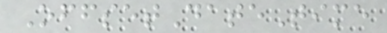OffsetDateTime
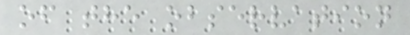of the observation
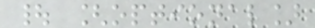| [optional]
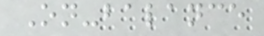On-balance
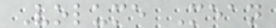Volume Mean
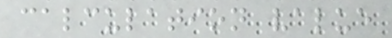calculation value
